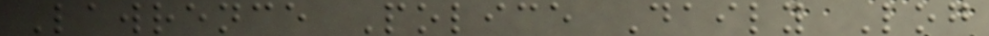Lawrence Police Daily Log
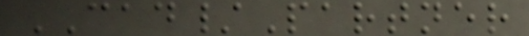CAD/Partner
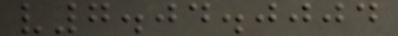v7.04.0004
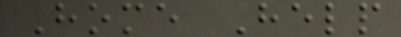Home Help
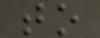to
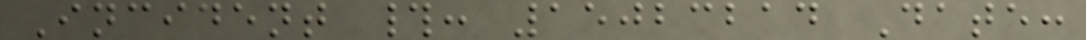Incident #: 15023214 Date:
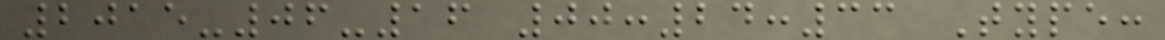2015-06-16 00:24:33 Type:
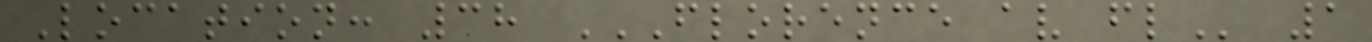Location: 38 FLORENCE AV FL 1
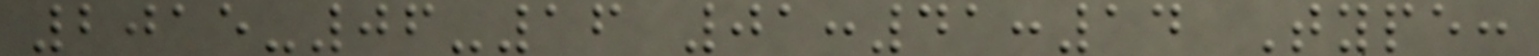2015-06-16 01:41:14 Type:
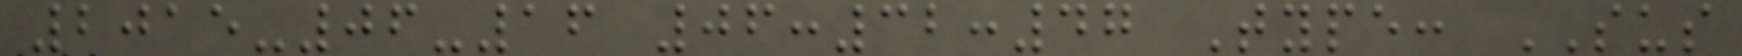2015-06-16 06:32:47 Type: SUS
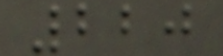220
